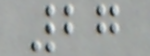27
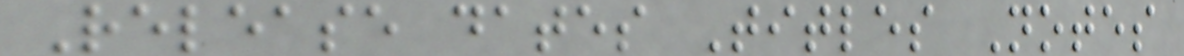Release dates Titles Notes
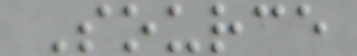Source
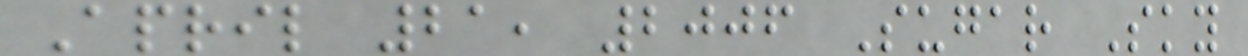April 21, 2006 Sugar Sky
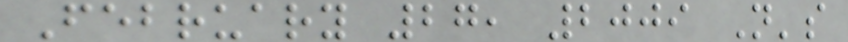February 27, 2009 N's
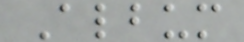Album
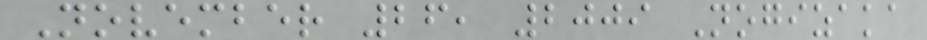November 26, 2009 Nogizaka
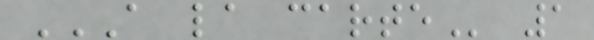A LA CARTE 1
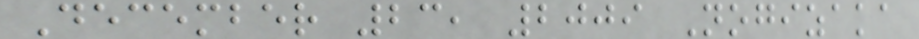December 23, 2009 Nogizaka
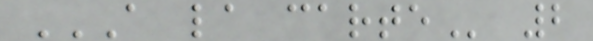A LA CARTE 2
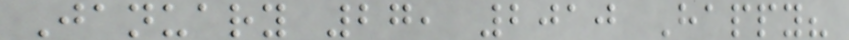January 27, 2010 Happy?
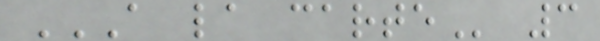A LA CARTE 3
